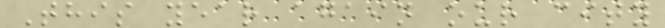This year again our city
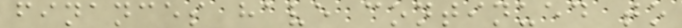finances have continued to
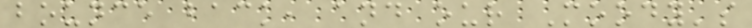bounce back, and our Moody's
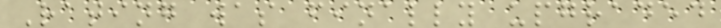Rating was finally upgraded
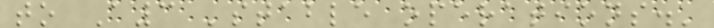to A3 'stable operations.'
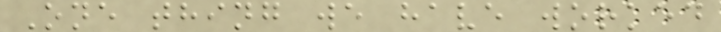One thing we have worked
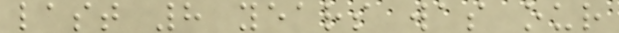last 8 years was our
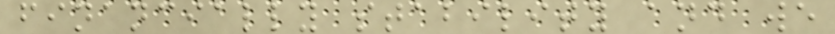financially stability and we
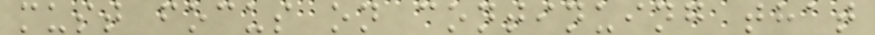must focus on continuing that
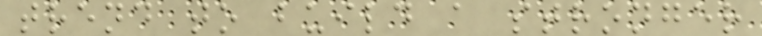trend to build a stronger
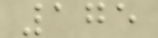175
